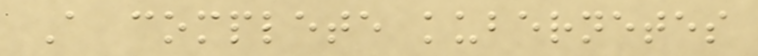A complete kubernetes
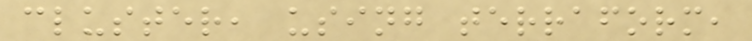cluster, using terraform,
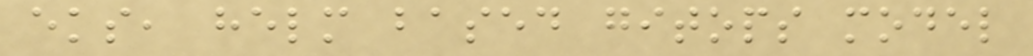eks, helm based gitops model
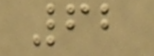62
